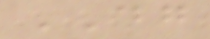DG
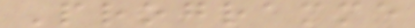Programme
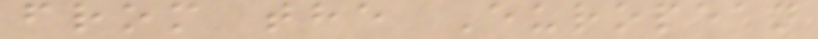from the European
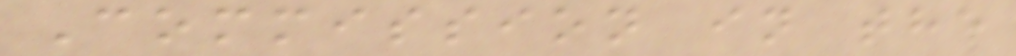Commission in the
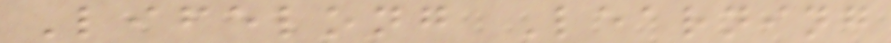Lifelong Learning
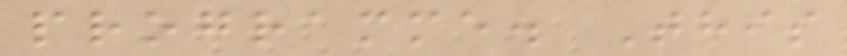programme. This
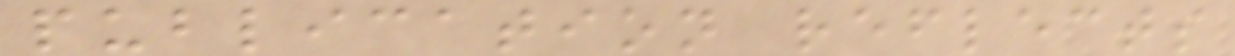publication reflects
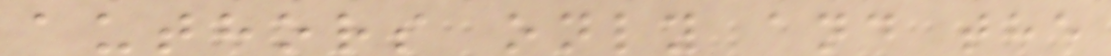authors only and the
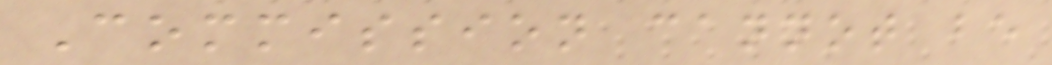Commission cannot be
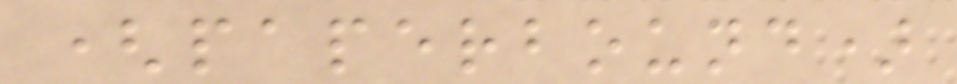(paperbound)
